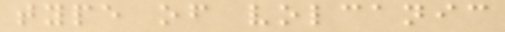type of volcanic
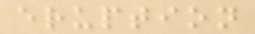eruption
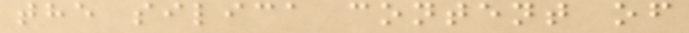the silica content of
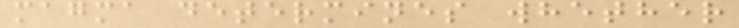magma determines whether
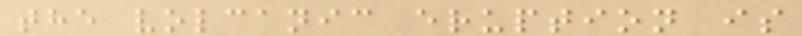the volcanic eruption is
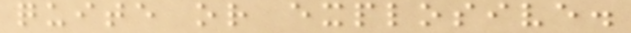quite or explosive.
